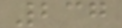237
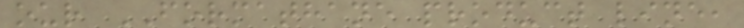our FORMATHANE product line,
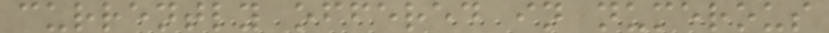currently offered in numerous
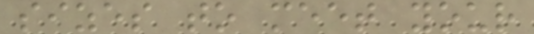sizes to meet your
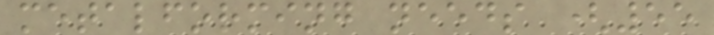metalforming needs (55
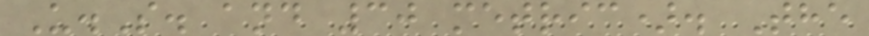U.S. and 30 metric). The
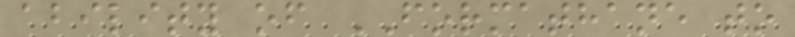ability of FORMATHANE to
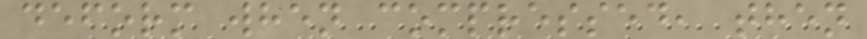deform when compressed, then
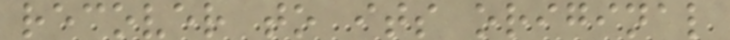recover to its original
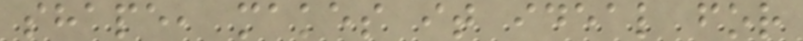shape, makes it ideal for
